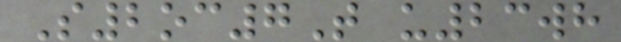S2oc7T u23wh
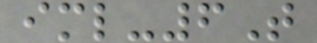iml-6T
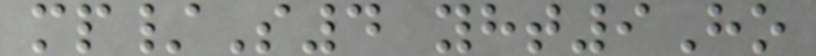mp/S4 yht9Ho
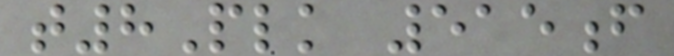t8Plk 515f
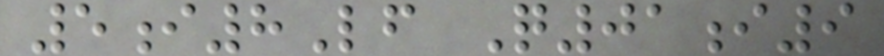5i8Lf Q01i9
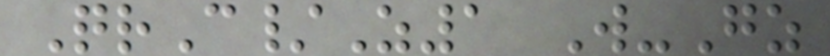QrC/Z1 W-Gz
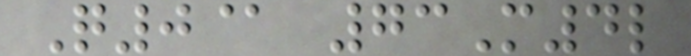Q0@ 73M4l
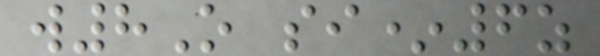w8O si*6z
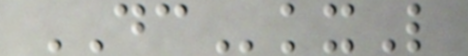DCkxL
